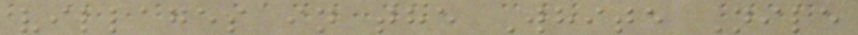villages in the White Nile
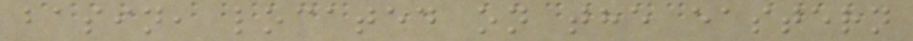basin, located on the eastern
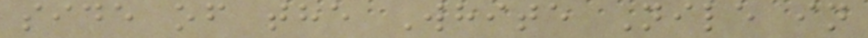side of the White Nile in
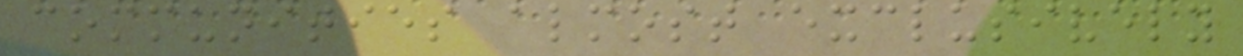communities almost exclusively
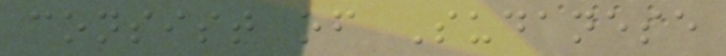consist of Sudanese
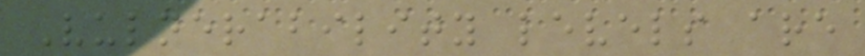Vulnerability levels are
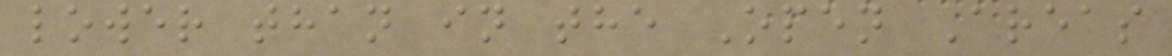lower than in the Open Areas
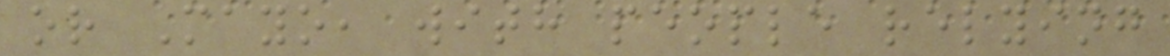or Mayo, with people relying
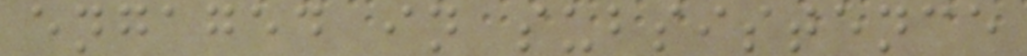engaged in subsistence
